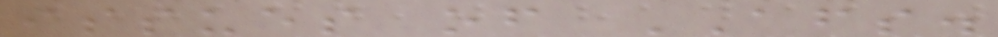issues of AFS.
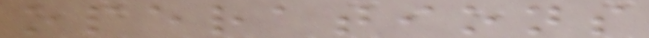operations
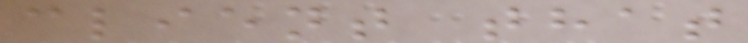client that
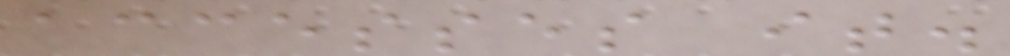accesses it.
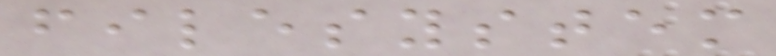filesystem
